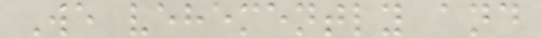We vehemently and
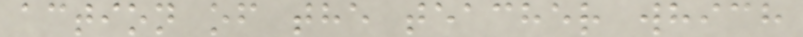action of the teacher which
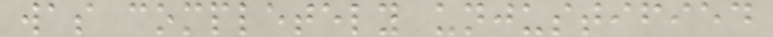was completely unjustified
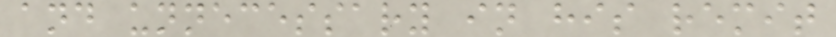and unnecessary in his remit
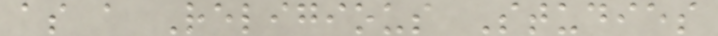as a Religious Studies
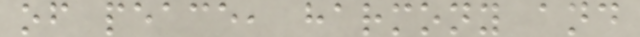of peace, harmony and
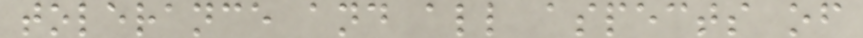tolerance and all aspects of
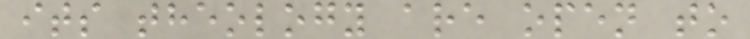its theology are open to
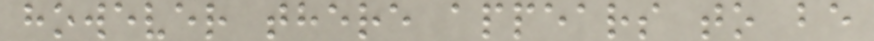however there appears to be
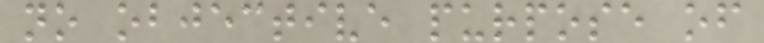no objective purpose of
